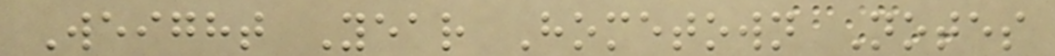Weight Year Hometown Notes
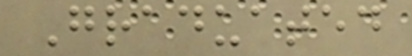Graduated
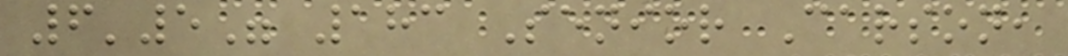6'5" 183 Senior Carson,
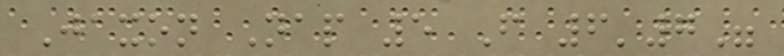Jaxon Nap 5 F 6'7"
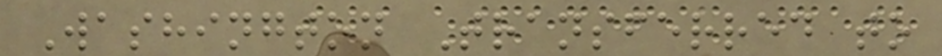Washington Transferred to
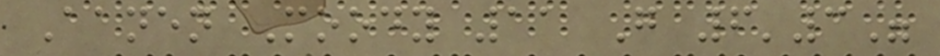Aanen Moody 11 G 6'3"
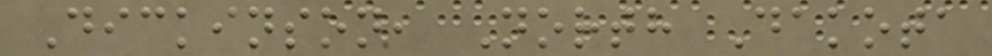Dickinson, North Dakota
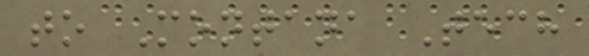to Montana Tech
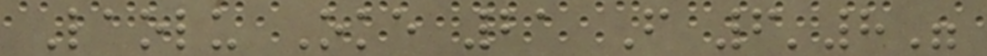Laolu Oke 21 F 6'8"
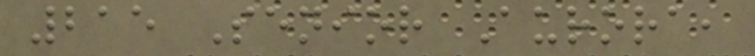215 Senior Aurora,
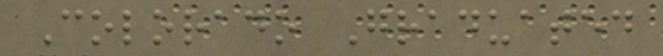Colorado Graduated
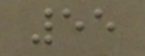55
